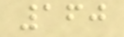160
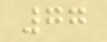77
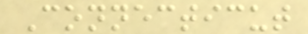Connecticut
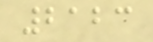2123
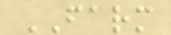FARM
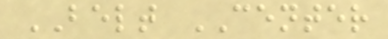BELT CENTER
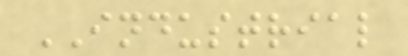INDUSTRIAL
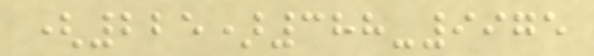(225)388-9975
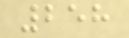258
